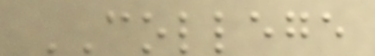COLLEGE
